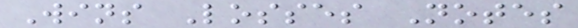Wins Losses Notes
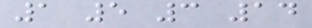1 5 3 14
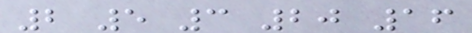2 5 3 20 16
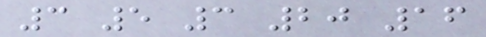3 5 3 20 16
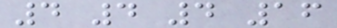4 4 4 16
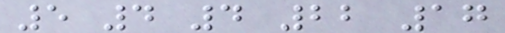5 4 4 22 17
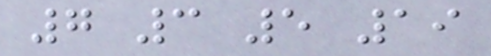7 3 5 19
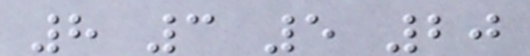8 3 5 20
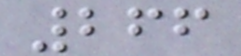266
